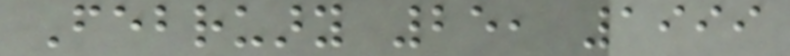February 25, 1999
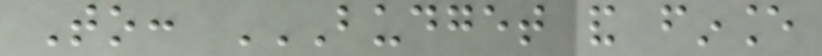To: BUDGET AND FINANCE
